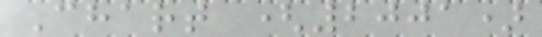Chart (2001)
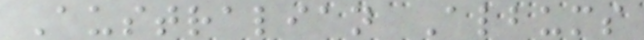Australian Albums
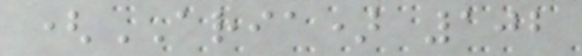(ARIA) 102
